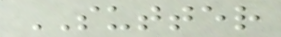SUTTER
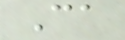Ca
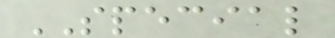SPECIAL
